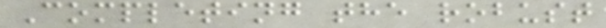Completing the robust
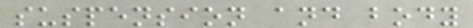suspension and body
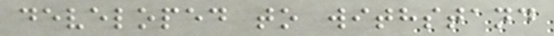developed to withstand
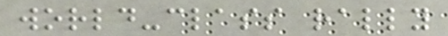world-class rally
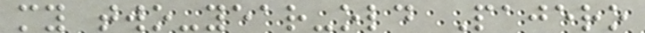my two-year-old Pajero
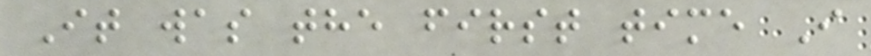It was the first time I
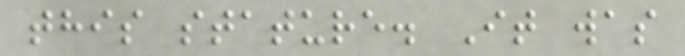this stature. It was
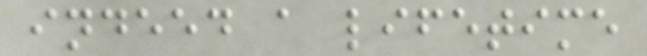indeed a lifetime
